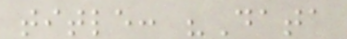title: "Data
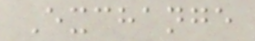Exchange
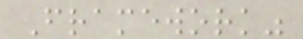Framework"
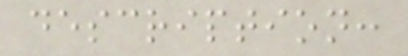description:
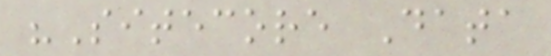"Sitecore Data
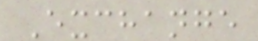Exchange
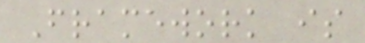Framework is
